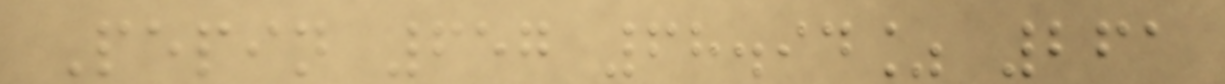Pepin 657 68.94% 261
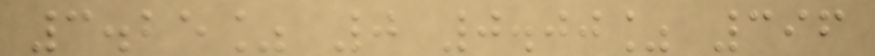3.25% 0 0.00% 396
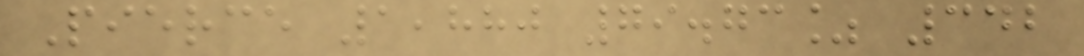Pierce 1,880 79.73% 342
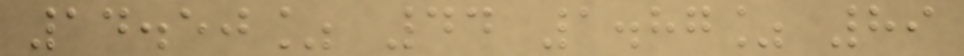14.50% 44 1.87% 89
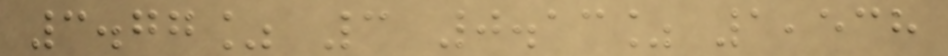3.77% 3 0.13% 1,538
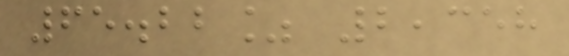65.22% 2,358
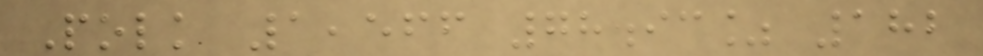Polk 1,566 78.93% 182
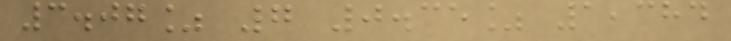3.07% 7 0.35% 1,384
